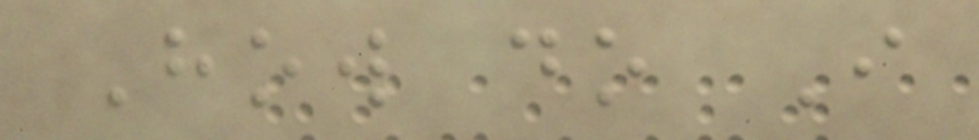How do I
